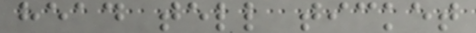head tell ticket
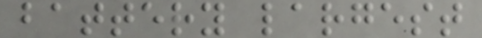battery largest
